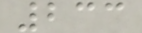233
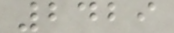2429
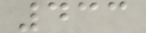433
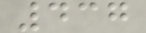437
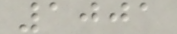1001
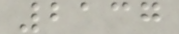2137
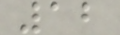12
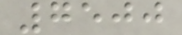7500
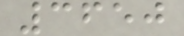3650
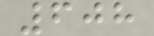608
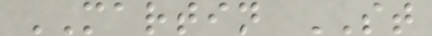MARTIN ST
